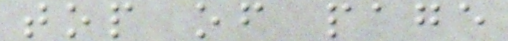top of page
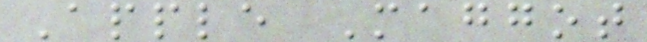Apple Maggot
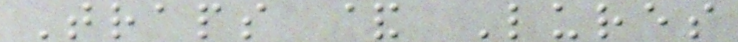Traps & Lures
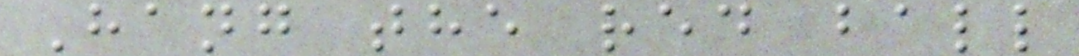Hang the red ball
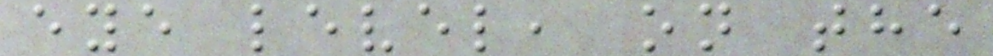eye level, on the
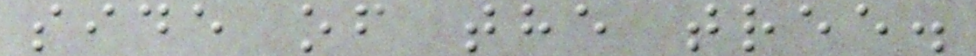side of the tree.
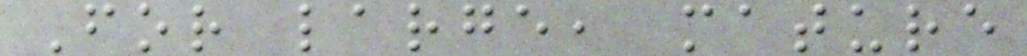For large, mature
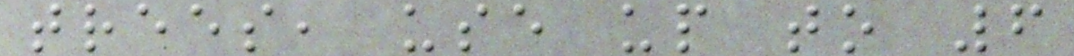trees, use up to 6
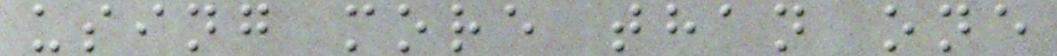using more than one
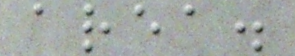area.
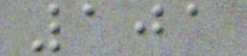101
